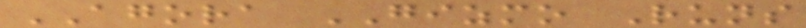AGORA GIZMO Runs
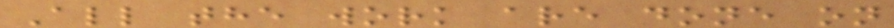All the work are done on
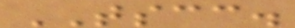TSCC.
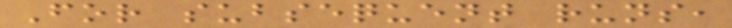For subsequent runs,
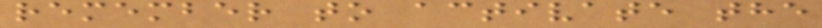remember to activate the
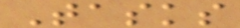Tasks
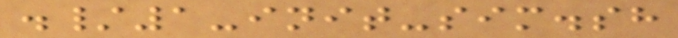./1-init-sim.sh
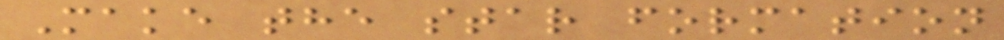Make the star formation
